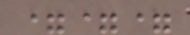===
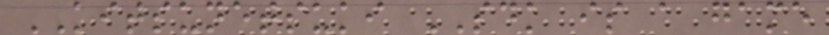KITSUNETSUKI SDK is a game
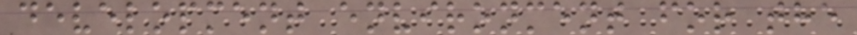development environment for the
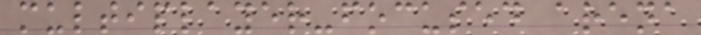multiplayer-focused arena
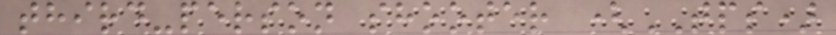third-person shooter (TPS)
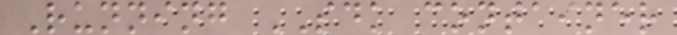Running SDK container
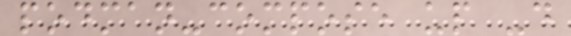podman-compose up -d
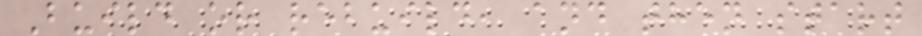Build or rebuild, and then start
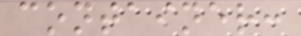container:
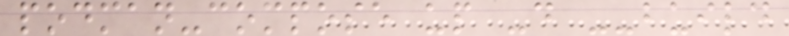podman-compose up -d --build
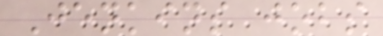Jenkins jobs
